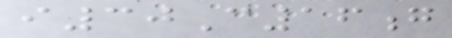i30C16g
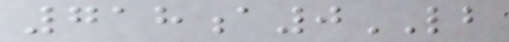718a0LB
